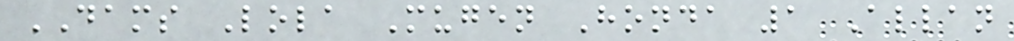DAMS Lola Mugen Honda 1 Allan
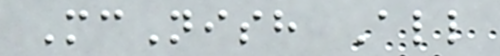McNish All
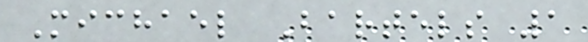Michael Bartels 1
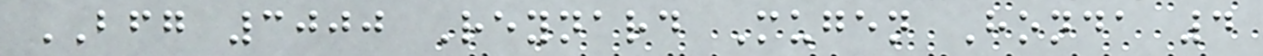BFG 3000 Reynard Mugen Honda 4
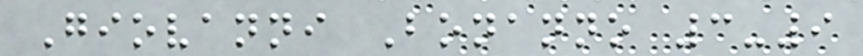Giovanni Bonanno 3-9
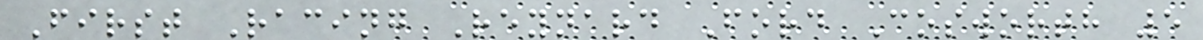First Racing Reynard Ford Cosworth 5
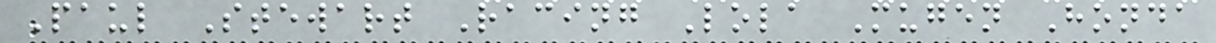Paul Stewart Racing Lola Mugen Honda
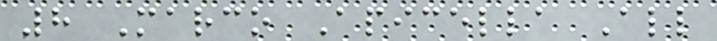8 Marco Apicella All
